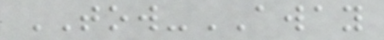TOW-AWAY
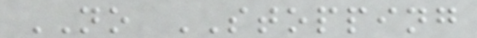NO STOPPING
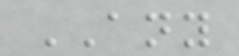ANY
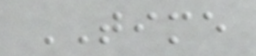TIME
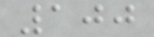100
